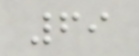69
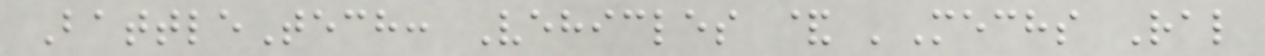BattleTech: Vehicles & 'Mechs Ral
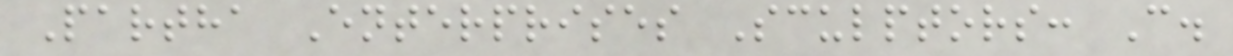Partha Enterprises Sculptors: C.
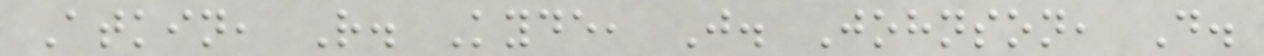Atkin, R. Kyde, J. Johnson, D.
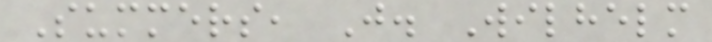Summers, J. Wilhelm
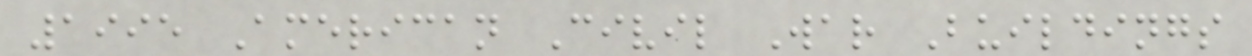1995 American Civil War Buildings
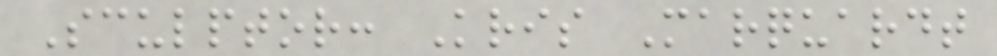Sculptor: Kris Marquardt
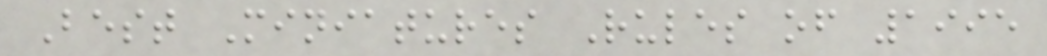Best Miniatures Rules of 1995
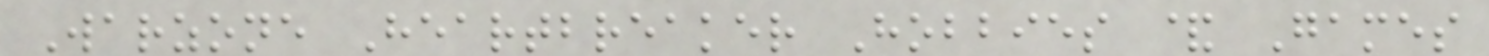Warzone Heartbreaker Hobbies & Games
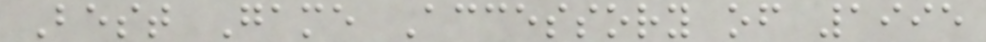Best Game Accessory of 1995
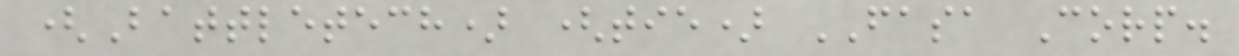(Battletech) (tie) FASA Corp.
